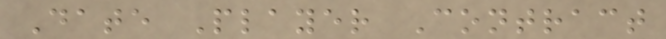Date Player Contract
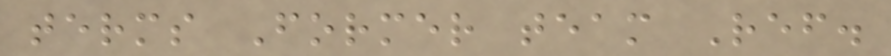terms Former team Ref.
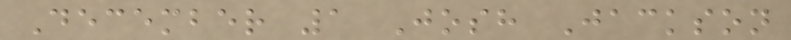December 1 Josh Jackson
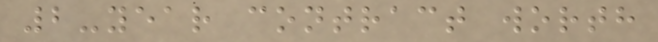2-year contract worth
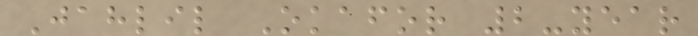Jahlil Okafor 2-year
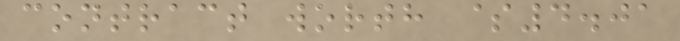contract worth $4.01
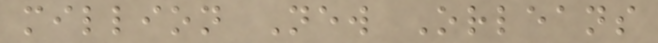million New Orleans
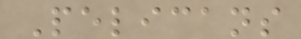Pelicans
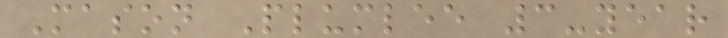Mason Plumlee 3-year
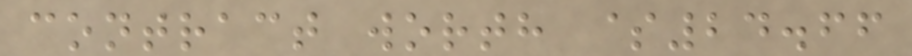contract worth $24.66
